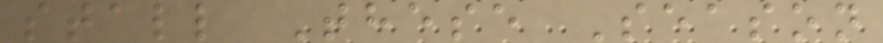stall These Season
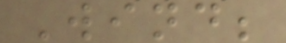Wind;
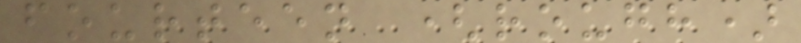fourteen (rough)
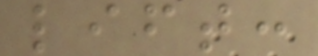lift:
